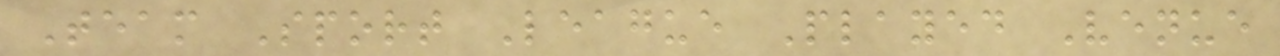Team Sport League Played Venue
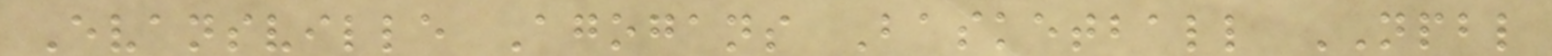Evansville Agogans Basketball NPBL
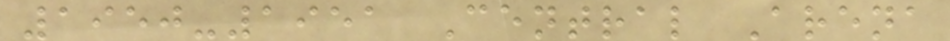1950-1951 Central Arena
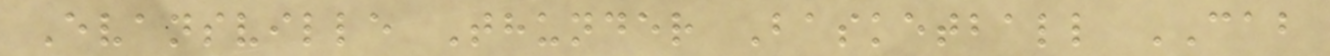Evansville Thunder Basketball CAB
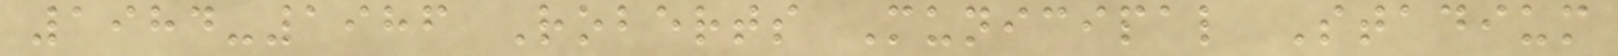1984-1986 Roberts Municipal Stadium
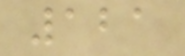121
